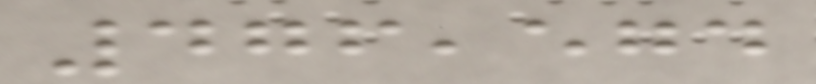476,574
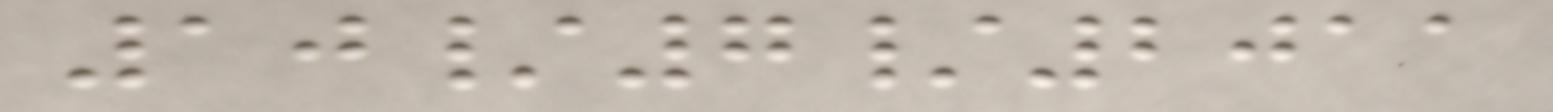10/7/2011
